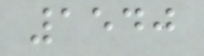1540
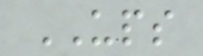UPS
